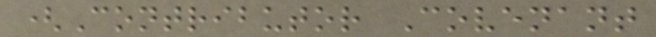(Contributor Covenant
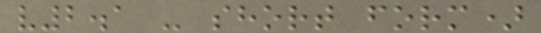v2.1 - short form)
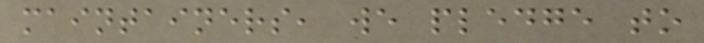maintainers, we pledge to
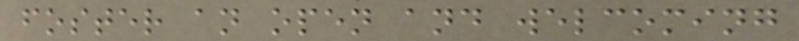foster an open and welcoming
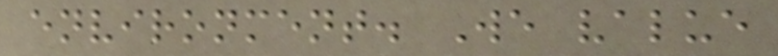environment. We value
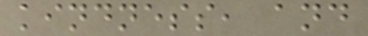kindness, and
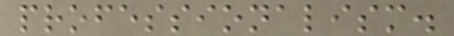professionalism.
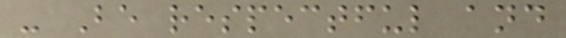- Be respectful and
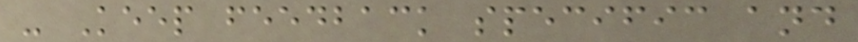- Keep feedback specific and
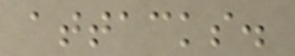attacks.
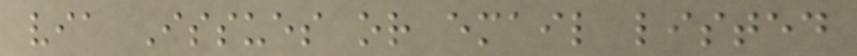via Issues or email listed
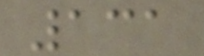131
